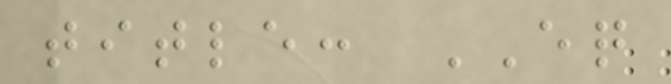title: EQ
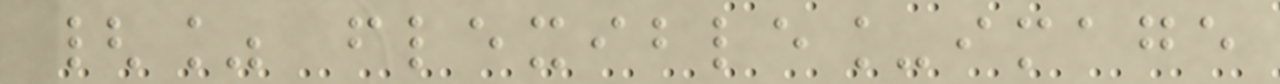{% flexible_image
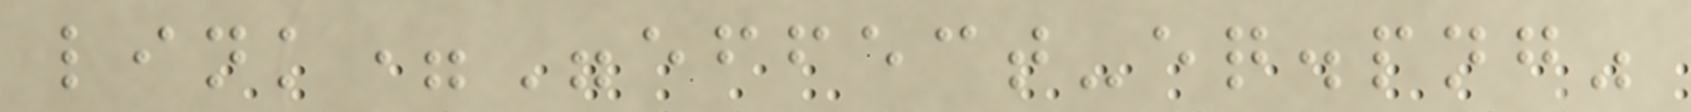link="effect-eq.png"
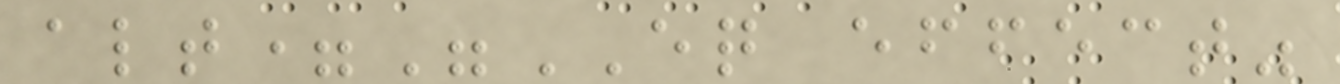alt="EQ effect"
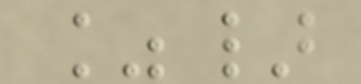%}
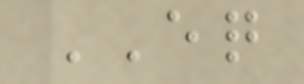EQ
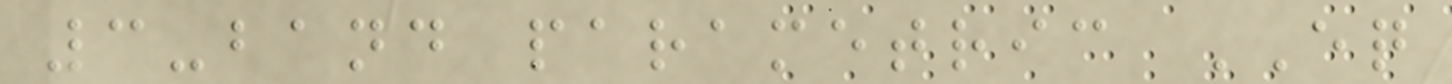3-band parametric EQ
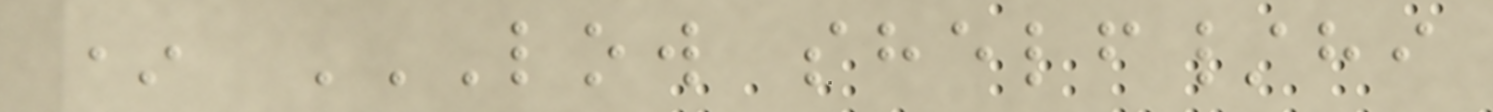* LOW SHELF/HI
